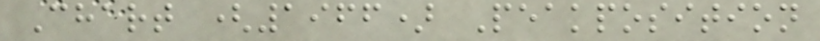Chart (1966) Peakposition
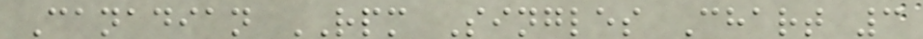Canadian RPM Singles Chart 3
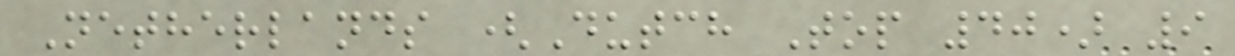Netherlands (Dutch Top 40) 9
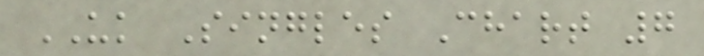UK Singles Chart 7
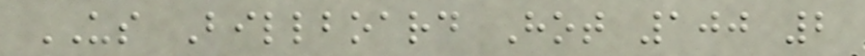US Billboard Hot 100 2
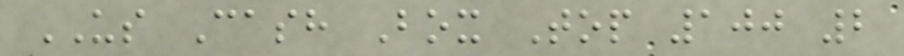US Cash Box Top 100 2
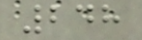248
